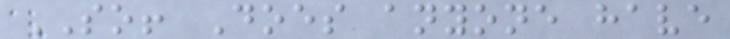SO! Does anyone have
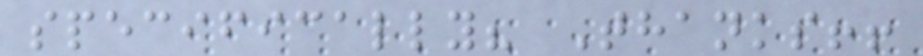specifically? Thanks!!
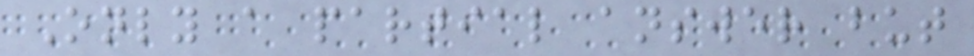Only a partial answer but
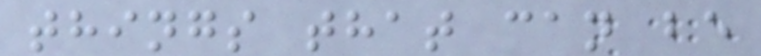things that can be
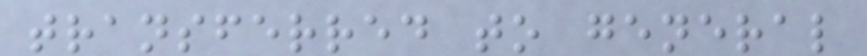transferred to general
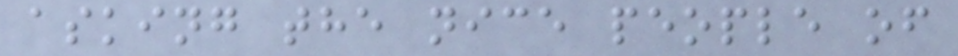asking the nice people of
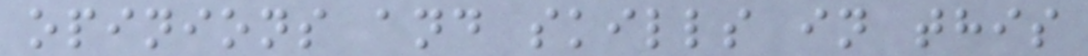opinions and skills in this
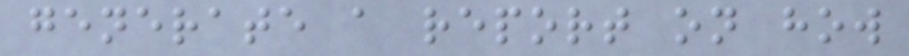generate a report on how
